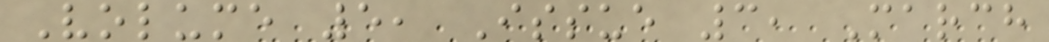Volume 5, Issue 3, March
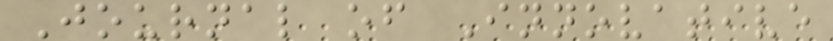Journal of Innovative
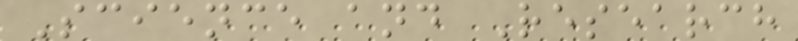Science and Research
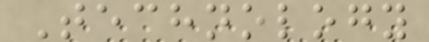Technology
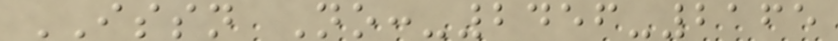ISSN No:-2456-2165
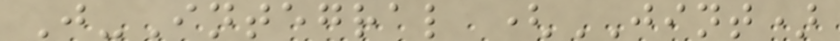J-Integral (JINT)
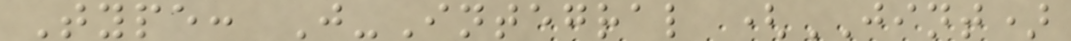Type: J-Integral (JINT)
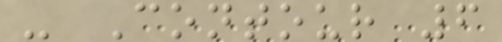- Contour 6
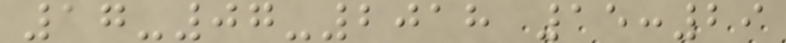17-07-2018 15:29
